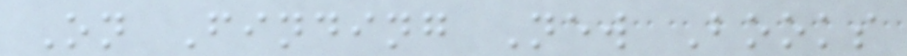On Finding New Books
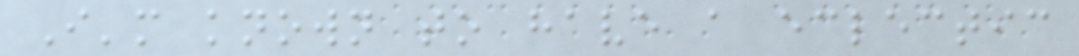I'm known to have a eclectic
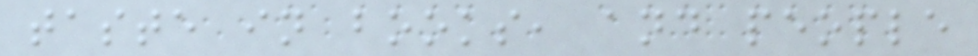taste in books, and people
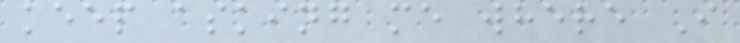keep asking me where I
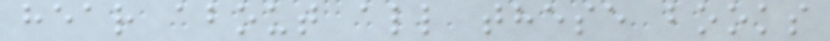hear about all these books
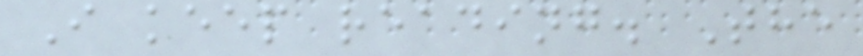I keep reading. The
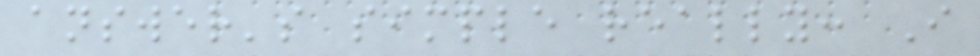answer's simple really: I
